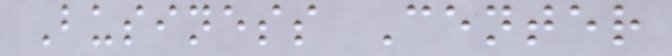Business Center
